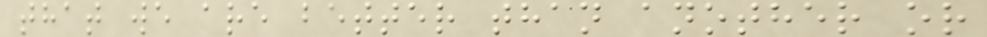that we are better than another or
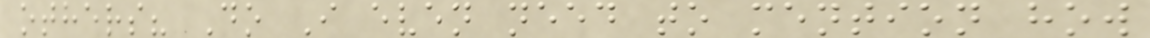others? Do I even need to mention how
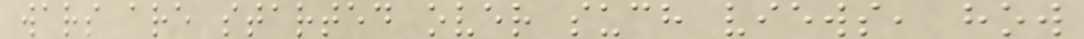wars are started over such views, how
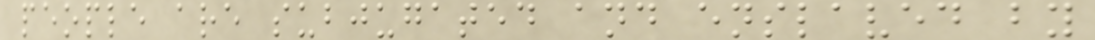people are subjugated and enslaved by
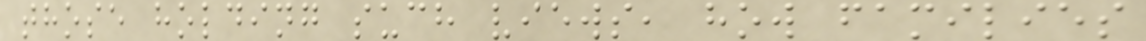those holding such views, how families
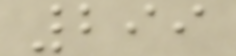299
